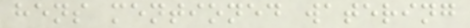hens mentioned watering
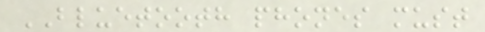BLUETOOTH phones must
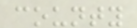county
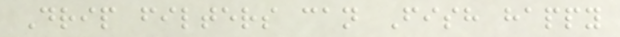Drip filters can Fish happy
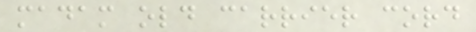madam old carrier cord
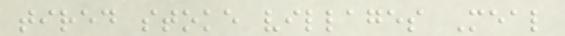tired stoke villages Meal
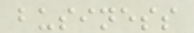business
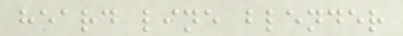heard line blender
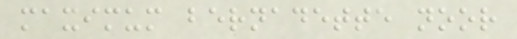maximum bernadette noor
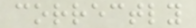correctly
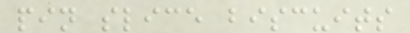pin slice biscuits
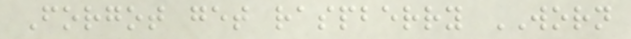Forgot get raspberry WORN
